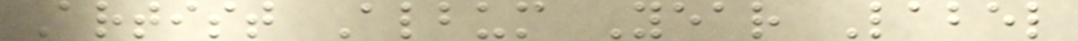Artist Album Year Label
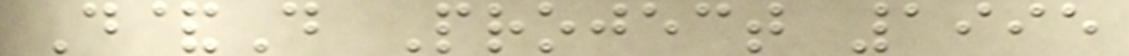D&D Project 1995
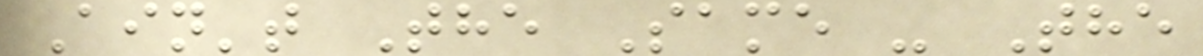Ain't The Same - The
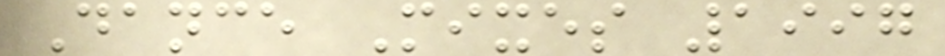Dance Mixes 1997
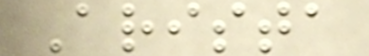Arista
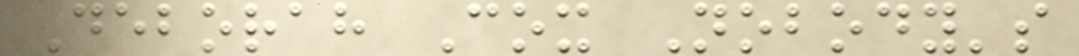Deborah Cox Nobody's
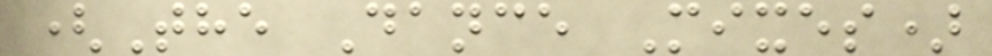(The Dance Mixes)
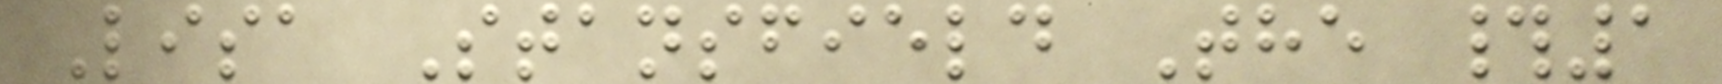Lisa Stansfield The #1
